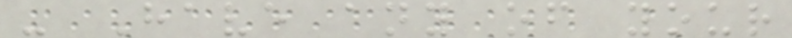- Have any of your
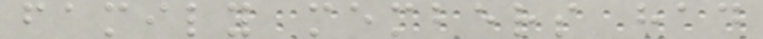family members had
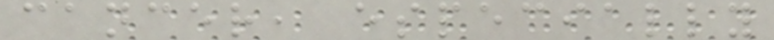cancer, especially
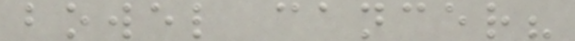bowel cancer?
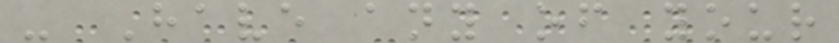- Have any of your
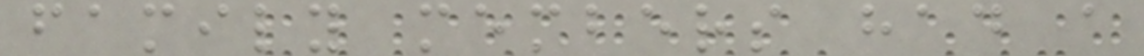family members had a
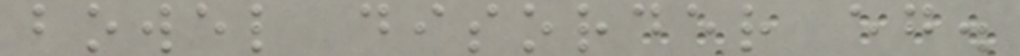bowel disorder eg.
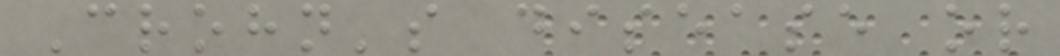Crohn's disease or
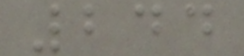244
